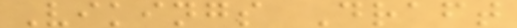Vikings Draft
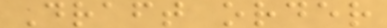Draft order
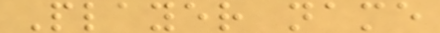Player name
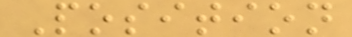Position
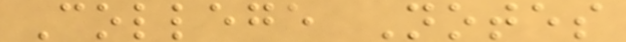College Notes
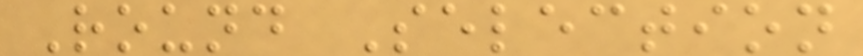Round Selection
